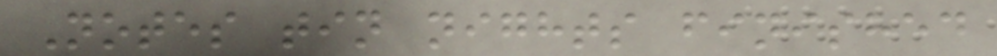Notes tin nights finished
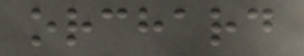orchard
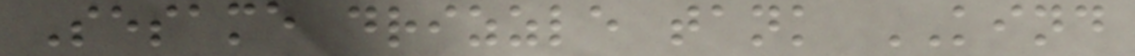Sesame drizzle tank KIND
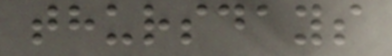thursdays
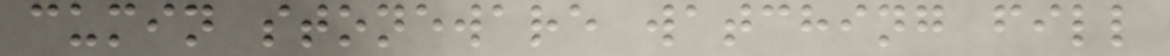cumin stoneware watching fill
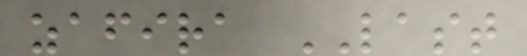zafira LAST
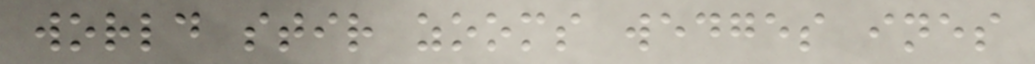world stir zooms wedges ines
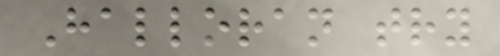Halloran try
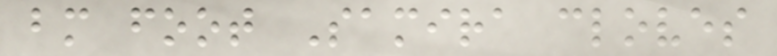bm foot Samira cloves
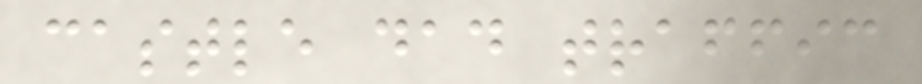castle dad traffic
